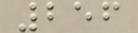256
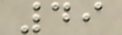49
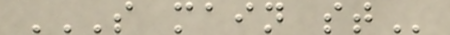S MAIN ST
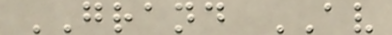GRAND AV
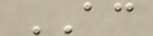AC
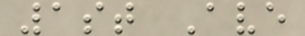1st Ave
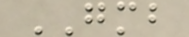GMB
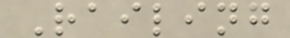Railing
